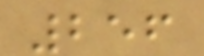256
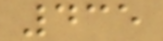435
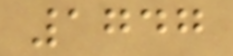1747
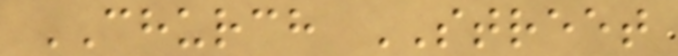CHURCH STREET
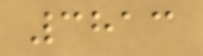3813
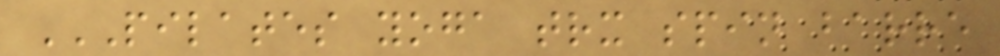PILATES YOGA TRX SPIN BARRE
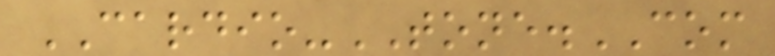CARDIO-TONE.COM
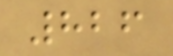826
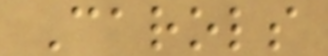Carols
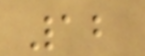12
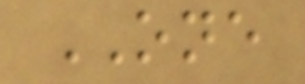ONE
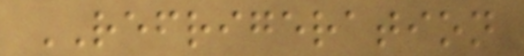REFRIGERATION
